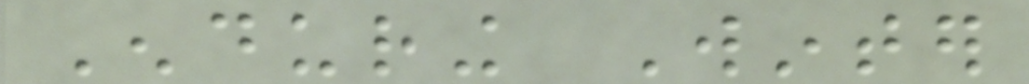Enduring Winter
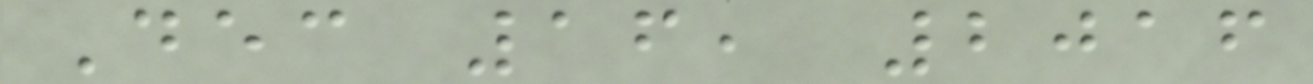Dec 16, 2016
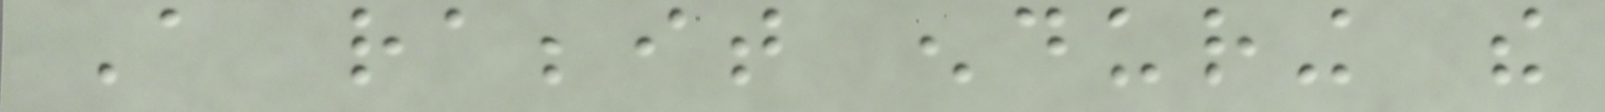A rabbit enduring the
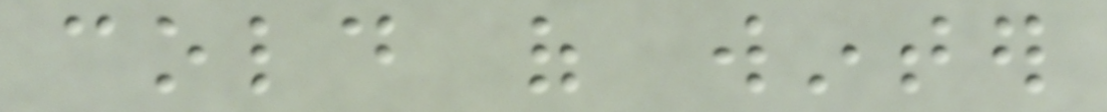cold of winter
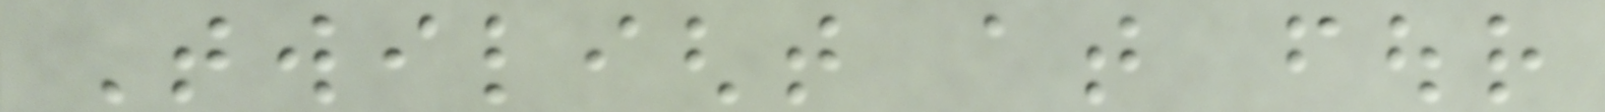Twilight at four
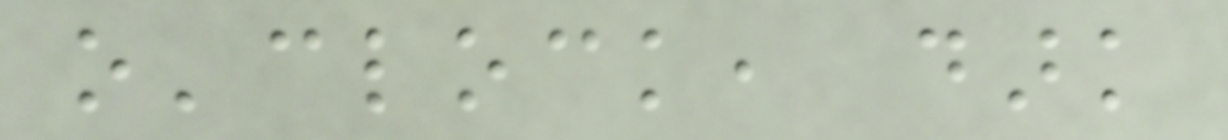o'clock, dark
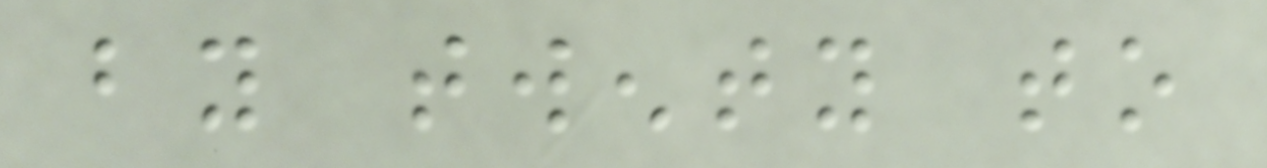by twenty to
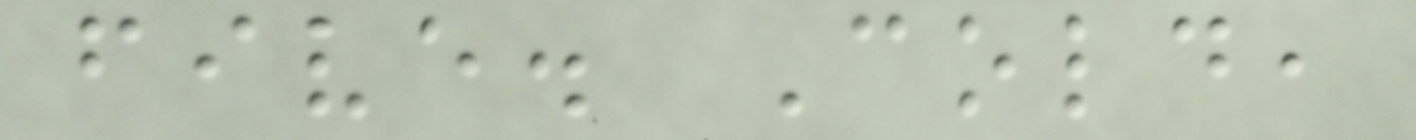five. Cold,
